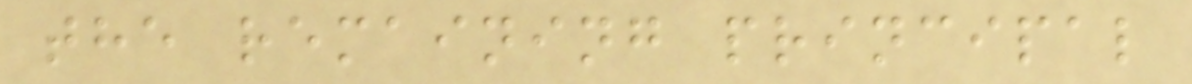the remaining principal
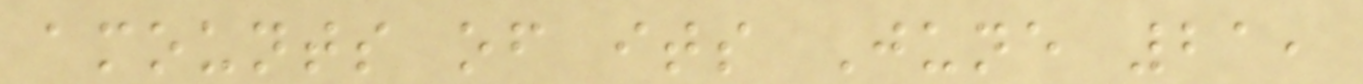amounts of its June 21,
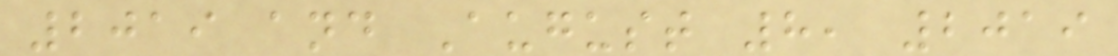2019 and August 8, 2019
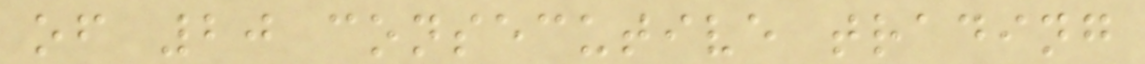of 20 consecutive trading
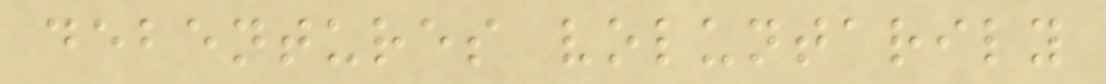debentures voluntarily
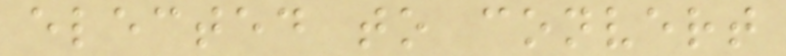elected to convert
